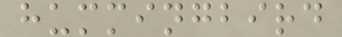hummingbird
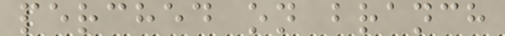perched on branch
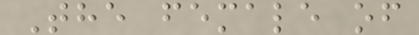The female of
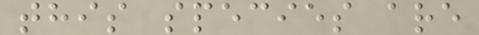this species are
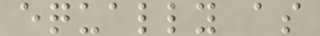equally as
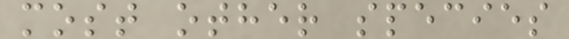most other species
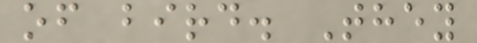of bird. They
